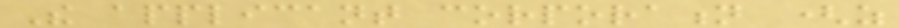The applicant corporation (as
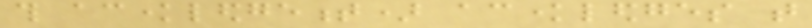this acknowledgement) acknowledges that
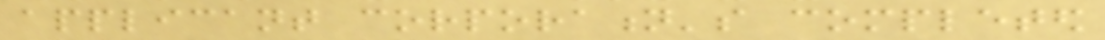applicant corporation's completed
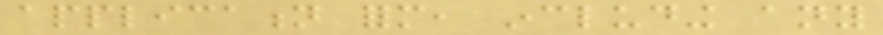application form, including any
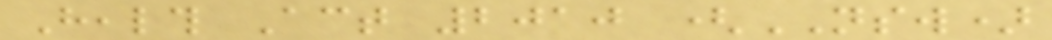Health Act 2010 (NSW)
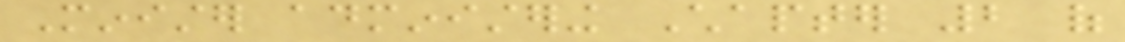Minister administering Chapter 2 of
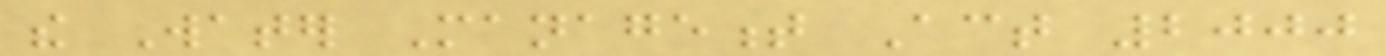the Water Management Act 2000
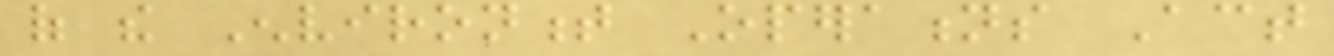of the Environment Operations Act
